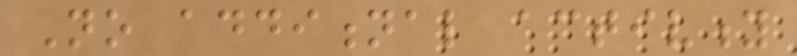No additional activity
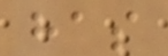has
